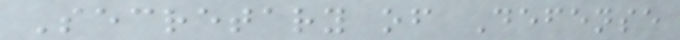Secretary of Defense
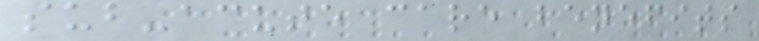sub-acute care benefits
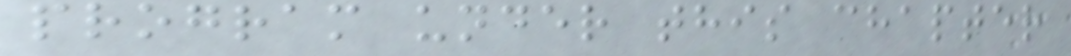program under this chapter
